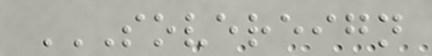SOVEREIGN
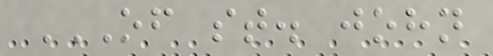OF ST. JOHN
